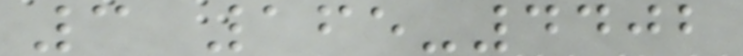3 165-4402
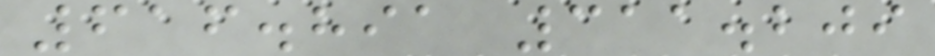616.891 311.209
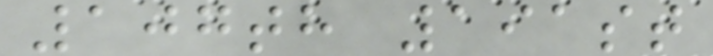107th 191st
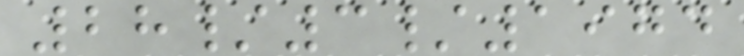28/3/1974
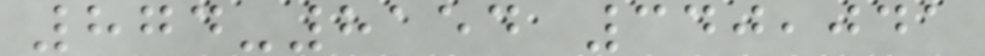874-8154 340,041
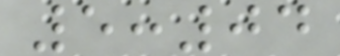5:04
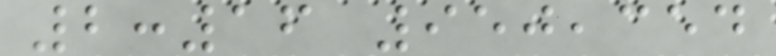2:16 950,354
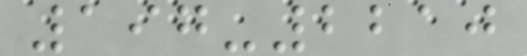197-2210
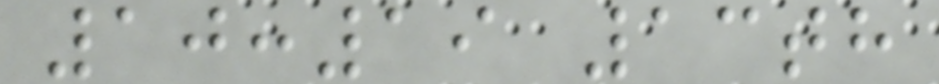10:19 13th
